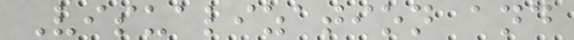Visualization and
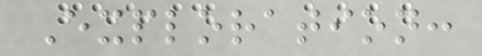Exploration:
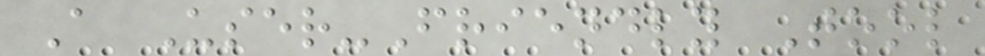A User-Friendly Tool
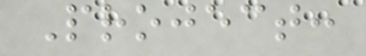Project:
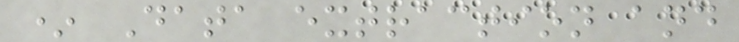* Data extraction and
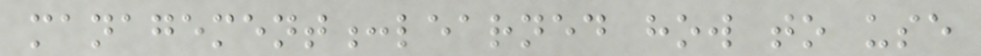management:learned how to use
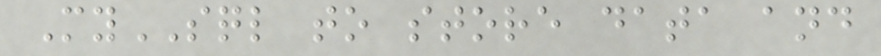MySQL to store data and
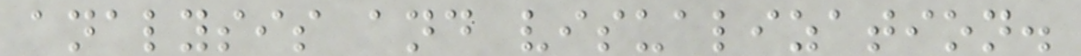analysis and visualization.
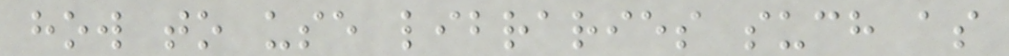how to use libraries such as
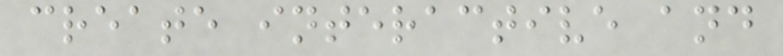create interactive and
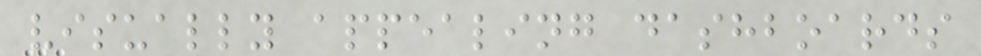visually appealing dashboards
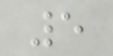5
